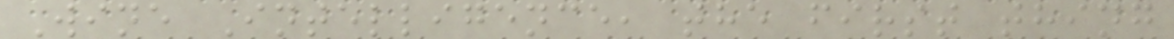Wine Intelligence, the first thing
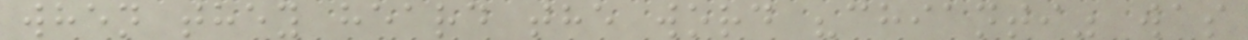when they heard the word "chianti" was
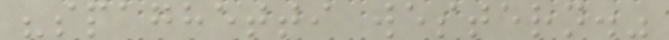"spaghetti western."
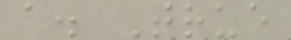a. True
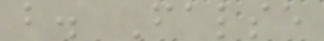b. False
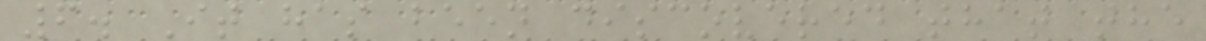6. It has been discovered that the
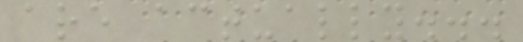are actually...
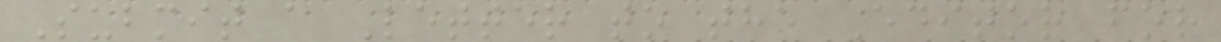Submit a Letter to the Editor for
